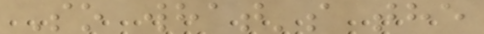So what's the
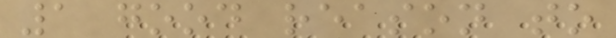1 good reason to
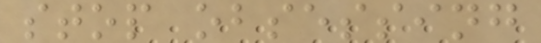stop obsessing
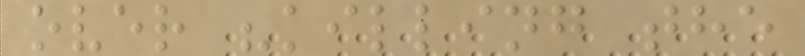over "killing the
